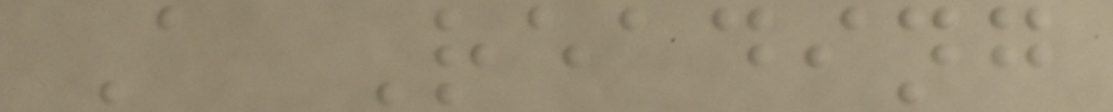A Reading
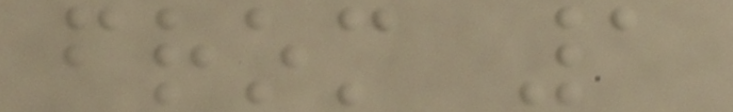from 1
